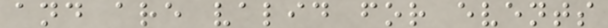and are valid for events
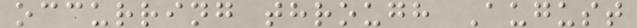occurring through August
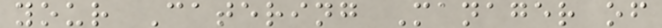your Catering Manager of
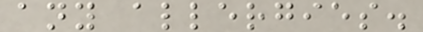any allergies.
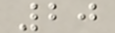20
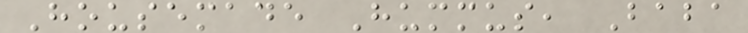Housemade Hummus, Baba
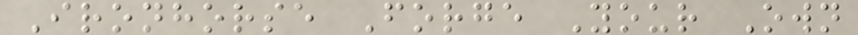Ironhorse Forge Your Own
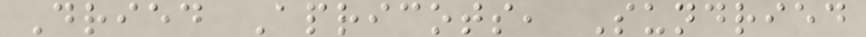Dried Apricots, Sundried
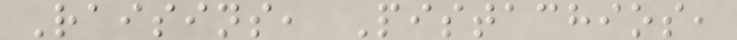Raisins, Pistachios,
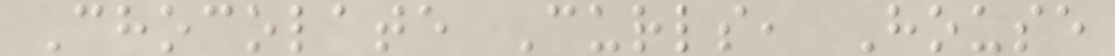Chocolate Curls, House
